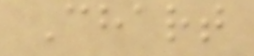Chart
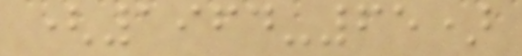(1964-65)
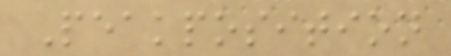Peakposition
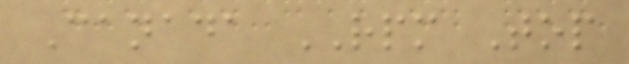Canada RPM Top
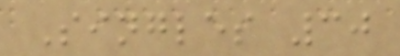Singles 30
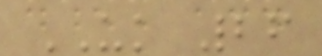UK 26
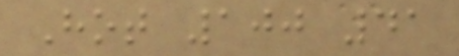Hot 100 41
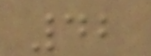42
